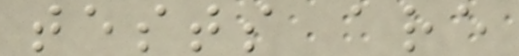tests are
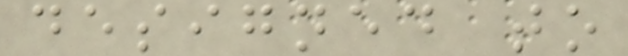designed to
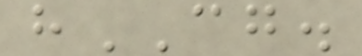hCG.
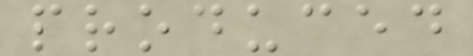produced
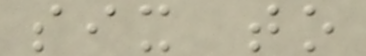six to
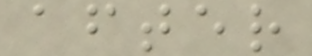after
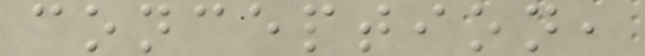conception,
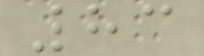83
